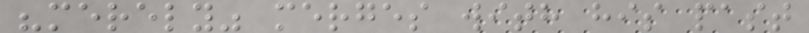"merely" merges with his past
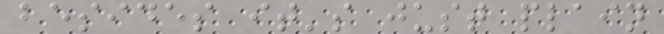besides it's just plain
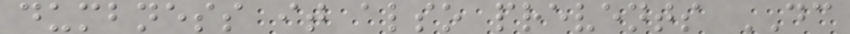dumbness it also prevents DC
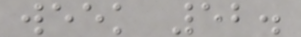week 52.
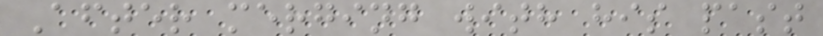After merging with his past
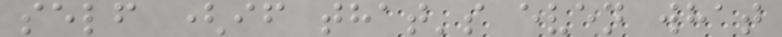self (if that's even what
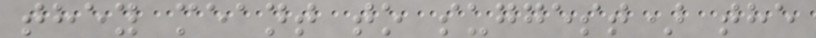they meant to suggest) the
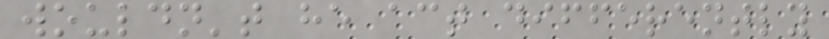wouldn't he act differently
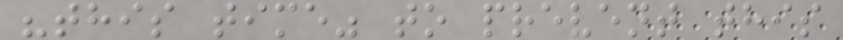"this time" to prevent this
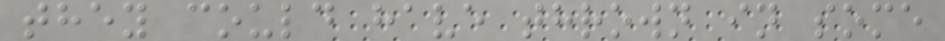they could have thrown in some
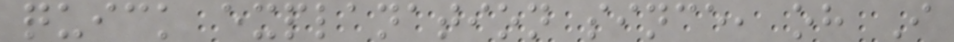quick explanation since, oh I
